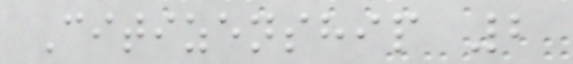Citizenship 2
